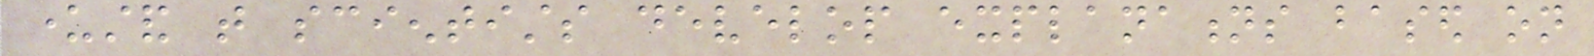understand that scientists develop explanations based on
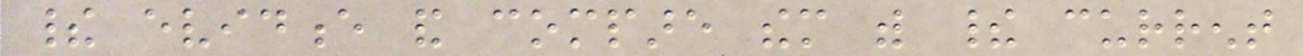their evidence and compare them with their current
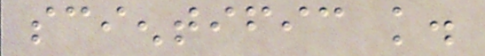scientific knowledge.
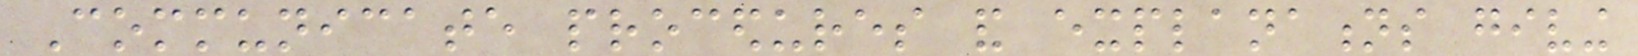Communicate procedures and explanations giving
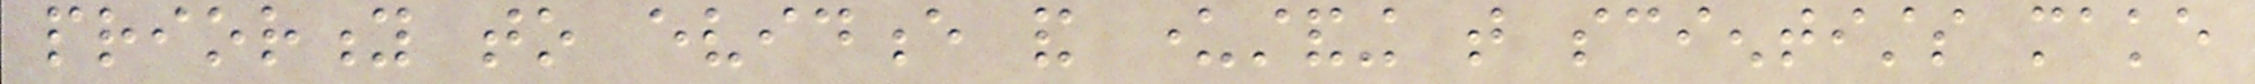priority to evidence and understanding that scientists make
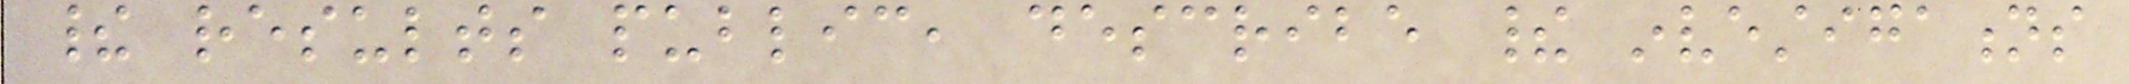their results public, describe their investigations
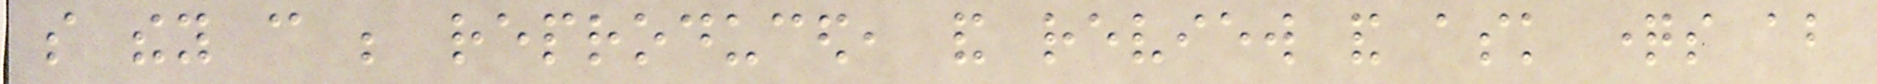so they can be reproduced, and review and ask questions about
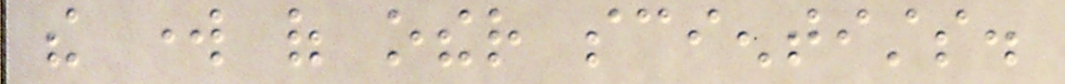the work of other scientists.
